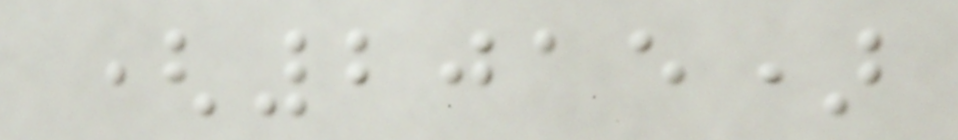(2015)
